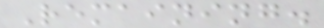Remaining.
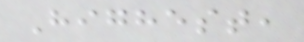Highest,
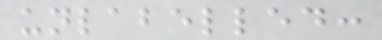unlabelled:
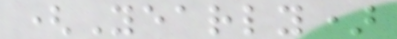(Yearly)
